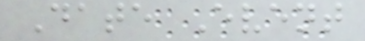Date Event
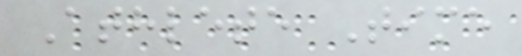Athlete Time
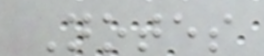Notes
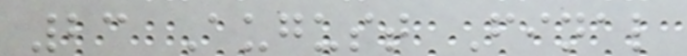23 August Final
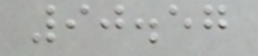90.57
